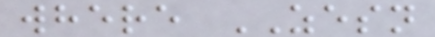where ZESN
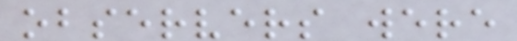observers were
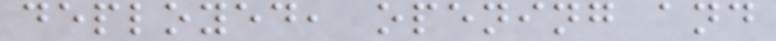deployed, opening and
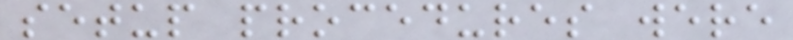setup procedures were
